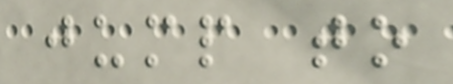jump to
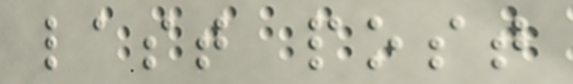last post
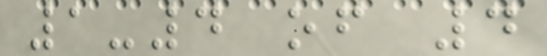1-4 of 4
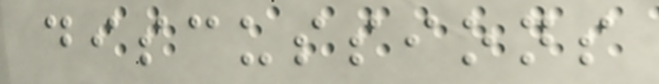discussions
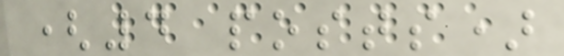(4 posts)
